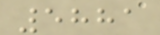5881
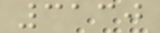3130
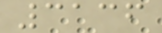3136
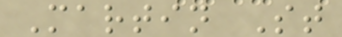Martin St
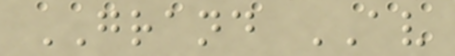GRAND AV
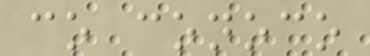co conoco
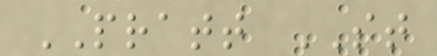PRATT ST
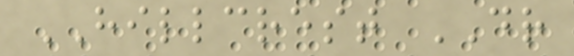HILLCREST DR
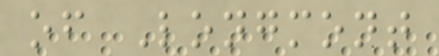of Longmont
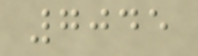7045
